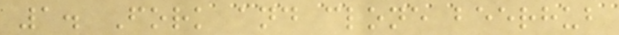1. Fork and clone beerhub
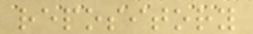repository
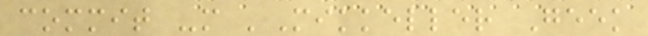commit -m 'Mikkeller Geek
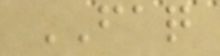FAQ
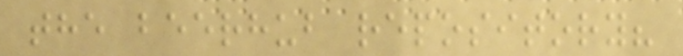the beerhub repository?
